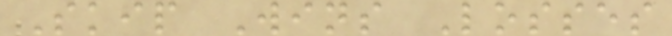Skip Wins Losses
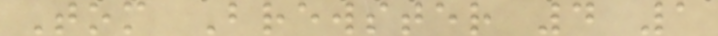Tom Brewster 4 1
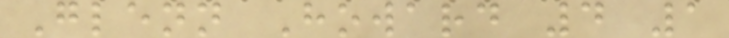Glenn Howard 4 1
